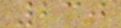230
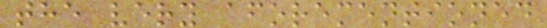the very aforementioned
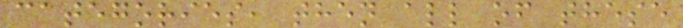categories, then all of these
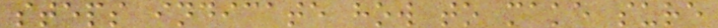steps indicate how to make sure
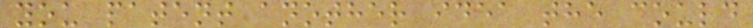you patent another idea the could
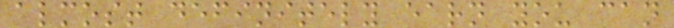almost definitely earn you can
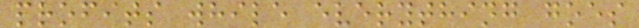profits while everything goes
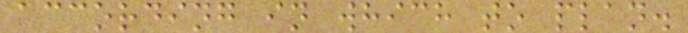according in which to plan.
